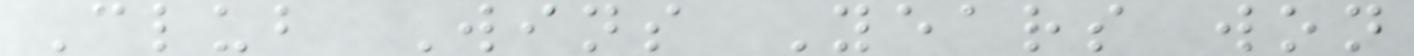Club Wins Years won
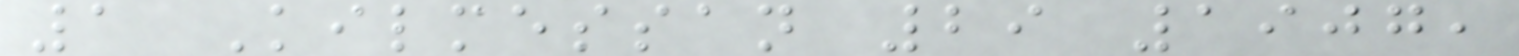1 Kilmessan 29 1907,
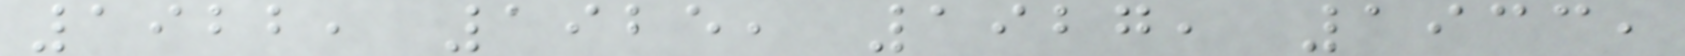1922, 1925, 1927, 1933,
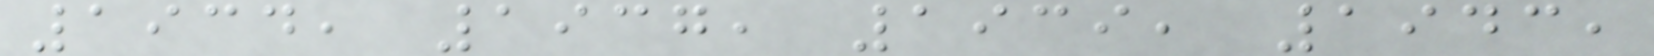1934, 1937, 1939, 1943,
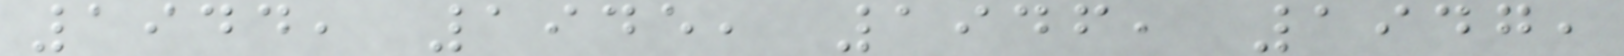1944, 1945, 1946, 1947,
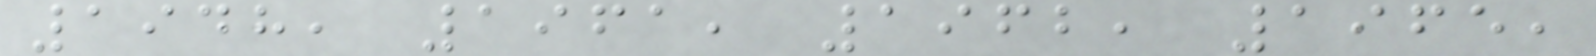1948, 1961, 1962, 1965,
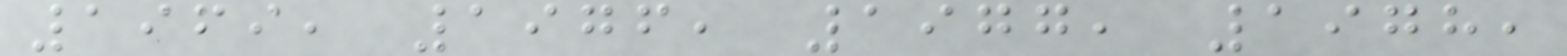1969, 1976, 1977, 1978,
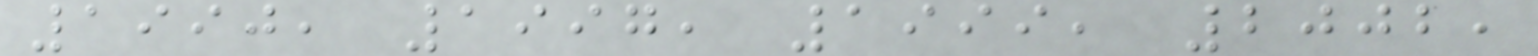1990, 1997, 1999, 2002,
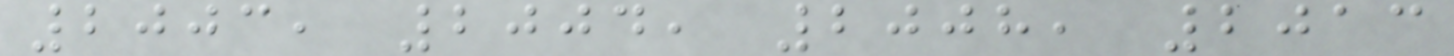2003, 2004, 2008, 2013
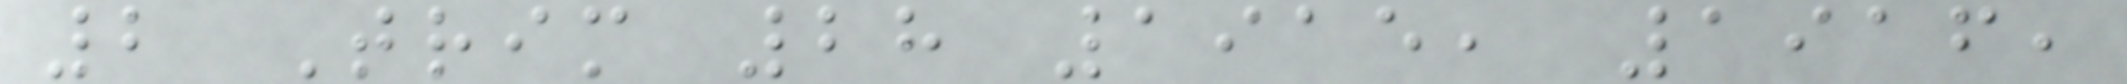2 Trim 28 1915, 1916,
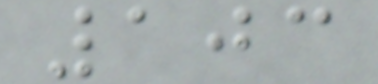103
